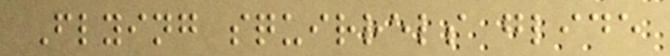Flying squirrels glide
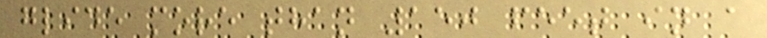glide more than 150 feet in a
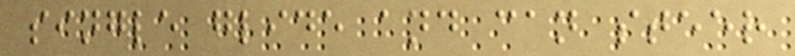single glide and can steer
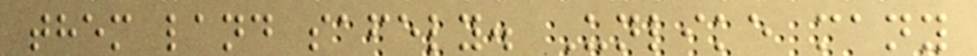them land safely. Unlike many
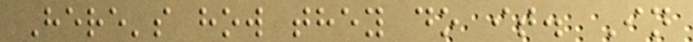Here's how they do it. In
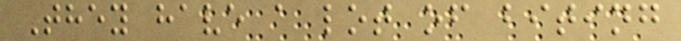They have a lot of biting
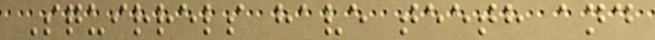Squirrels have teeth and
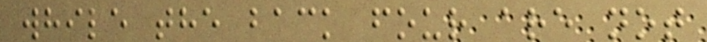while the back four are not
